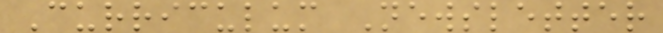Curriculum Newsletter
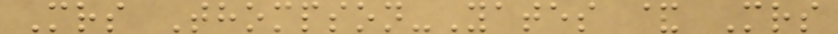Mrs Thompson-Yates & Mrs
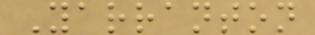Yarranton
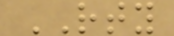RTY
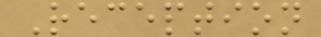Reception
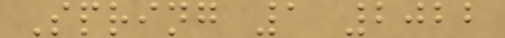Spring 1 2022
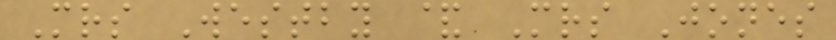Mrs Westby & Mrs Jones
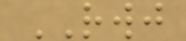RWJ
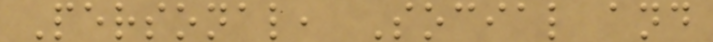Personal, Social and
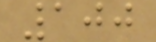100
